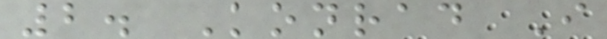2. Konrad I
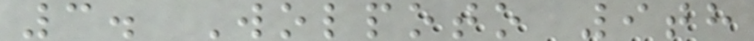3. Wolpoto 9th
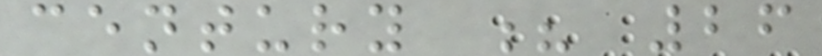century ? 26
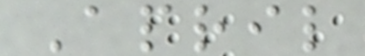April
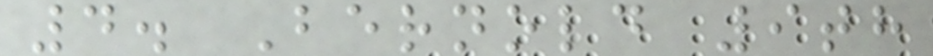4. Bernold 9th
